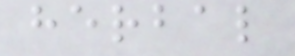herbal
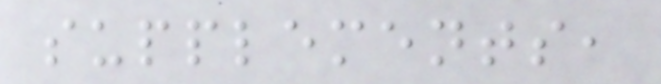supplements,
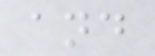and
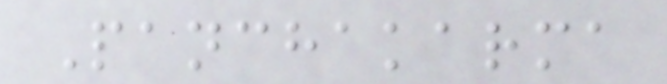Panchakarma
